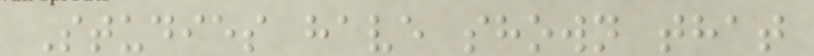Studies have shown that
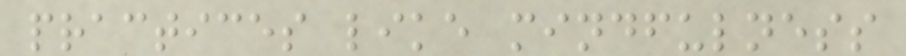practices like mindfulness
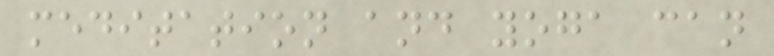meditation and yoga can
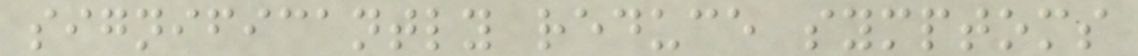significantly reduce symptoms
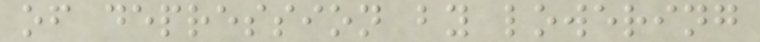of depression by lowering
